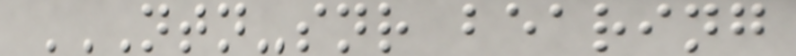NTN-SNR BEARING
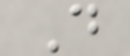D
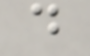d
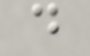d
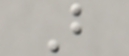B
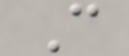C
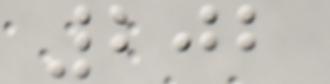202
